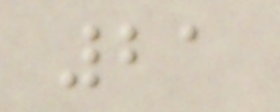21
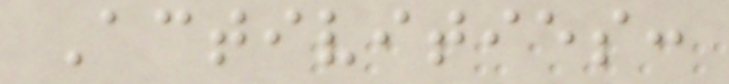Activities:
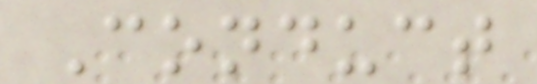Conduct
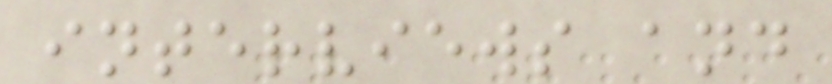interviews and
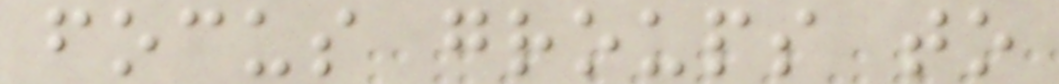focus groups to
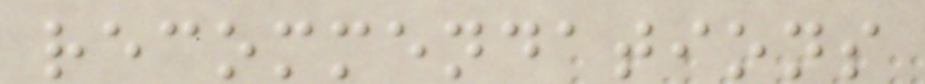recommendations
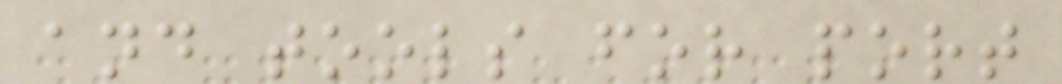and tools for port
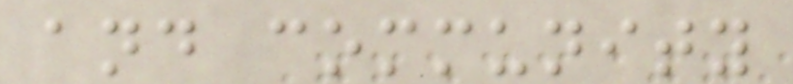and community
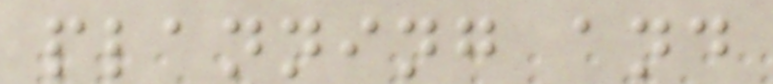planning and
